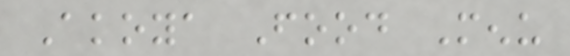Akoya Food Menu
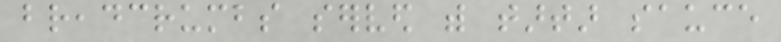breadcrumbs served with tartar sauce
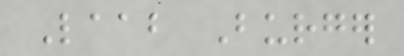Laab Burger
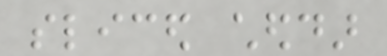sliced cheddar
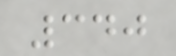340
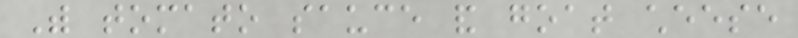With tomato sauce and goat cheese
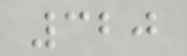320
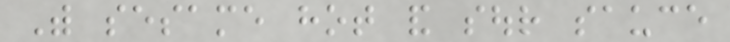With sesame hot and sour sauce
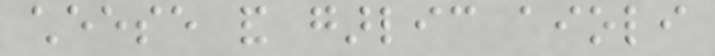cheese and garlic aioli
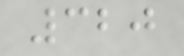320
